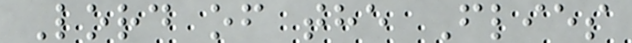Lord of the Flies
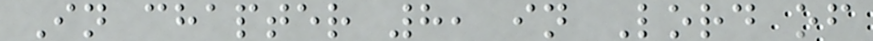In chapter 8, in Lord of
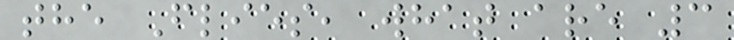the Flies, what are 3
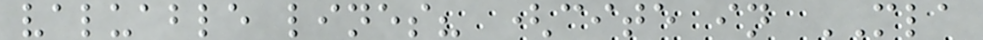valuable lines? (cite in MLA
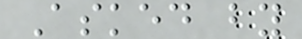Asked by
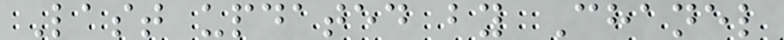Last updated by Chanel
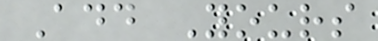Add Yours
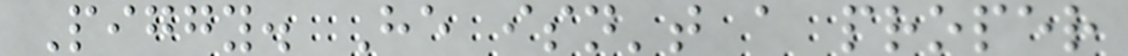Piggy. He isn't a proper
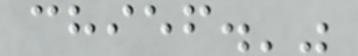chief.'"
